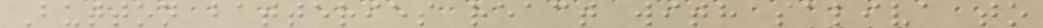Button batteries react with saliva to
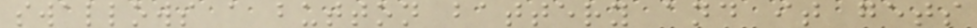swallows a button battery and it gets
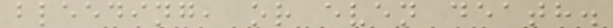bleeding, or even death.
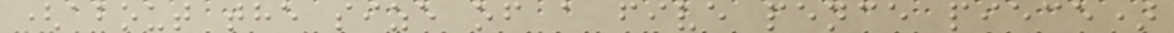(about the size of a five pence piece)
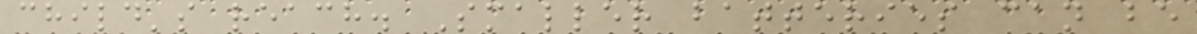child's reach. Smaller batteries can be
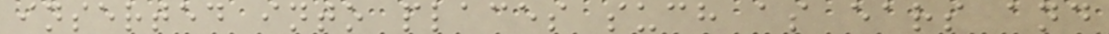inserted into places such as ears and
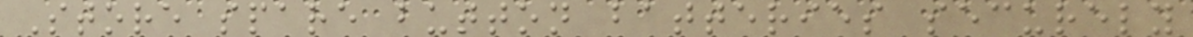Store spare button batteries securely
